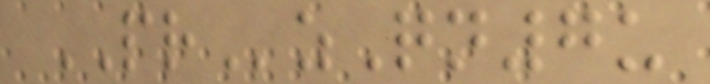PRzQn7u
